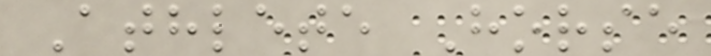Athlete Horse
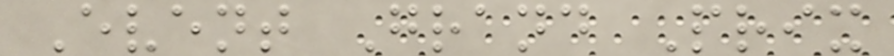Event Grand Prix
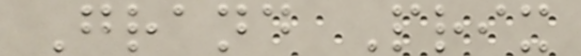Grand Prix
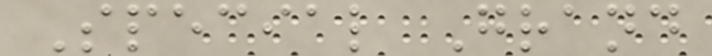Special Grand
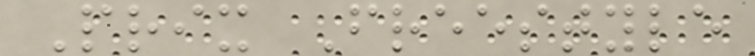Prix Freestyle
